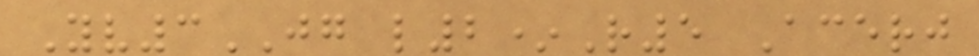Yv3JG l2*R5 Acerj
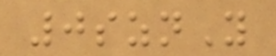0sznY
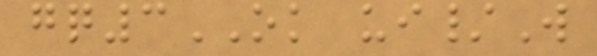gq3OK ui/W
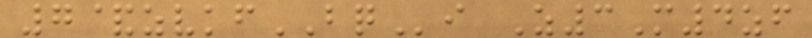7&zvkfBQi Z3M4zf
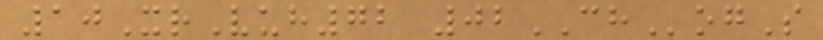10XrVuh72 02CHogS
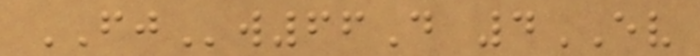FJw66D 4EV
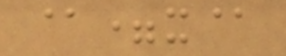@=x@
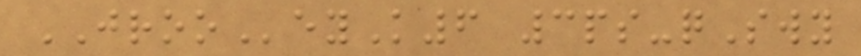JROOeyK6 3ps-qSwy
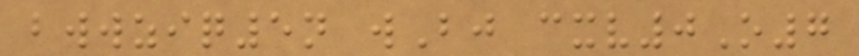bwwziq5n wBj cxv0O7
